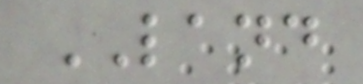LAND
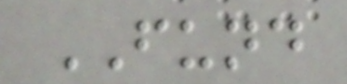FUND
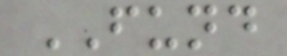FUND
